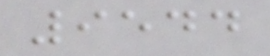9544
